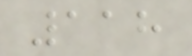118
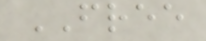FREE
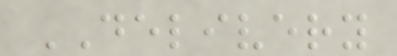DELIVERY
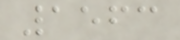1563
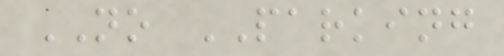NO PARKING
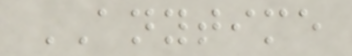ANYTIME
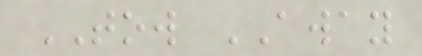TOW AWAY
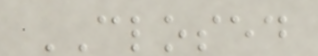CLOSED
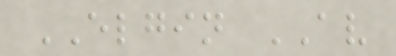ELGIN AV
